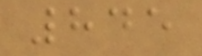845
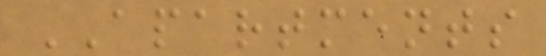APARTMENTS
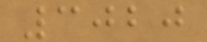3020
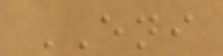ENI
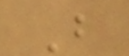B
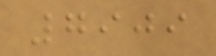7909
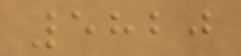5820
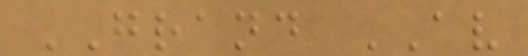GRAND AV
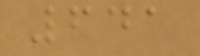641
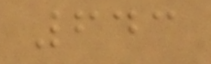643
